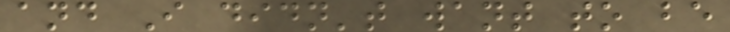and I didn't want to be
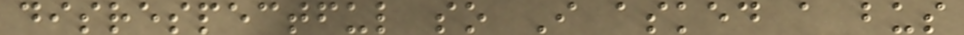disrespectful so I asked a bus
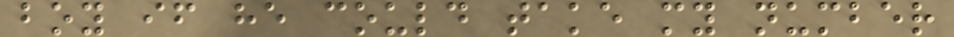boy if he could take my number
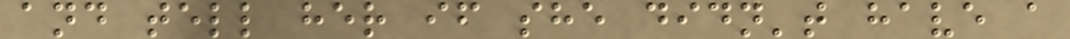and tell her if she didn't have a
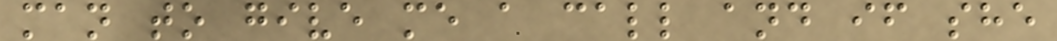man to give me a call and if she
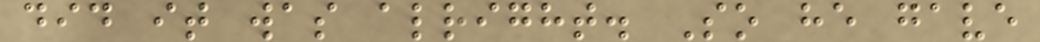did it was alright. So he gave
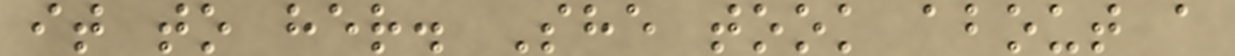it to her. She took about a
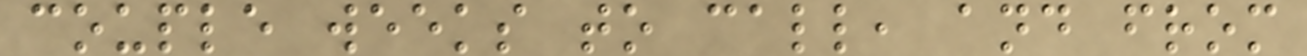couple weeks to call, and from
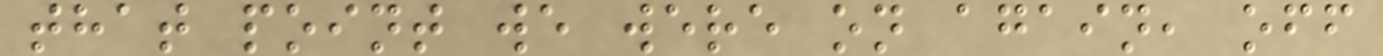that point we were on again, off
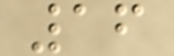16
